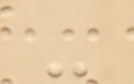-
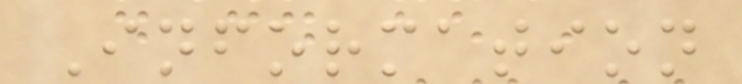Information
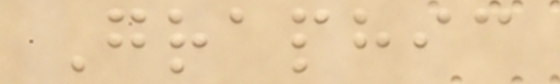Graphic
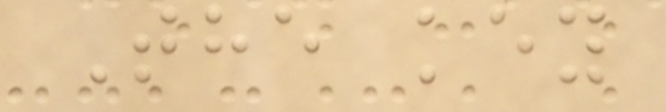The key
